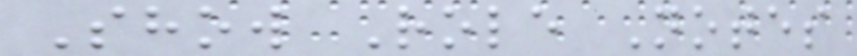Show Role Notes
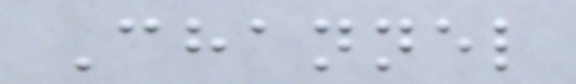Channel
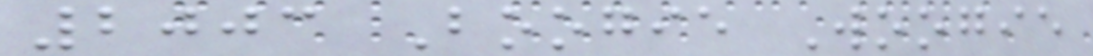2003 Boogie Woogie
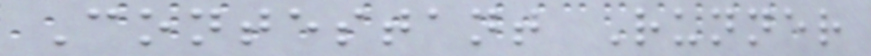Contestant Runner
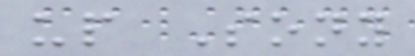up Sony
